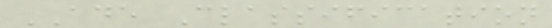ADE Classification
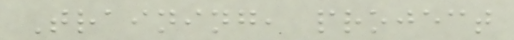Training, project
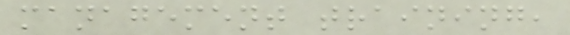management training,
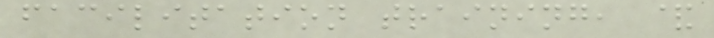facilitation training, &
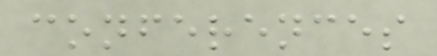conferences
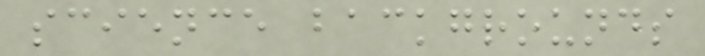science backgrounds
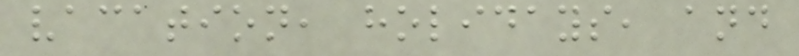vacation, holidays, and
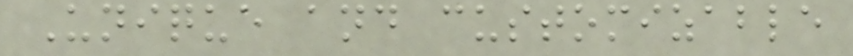Unique and customizable
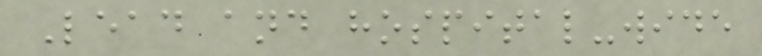Lead and hospital-wide
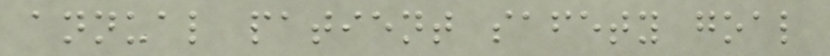annual patient safety goal
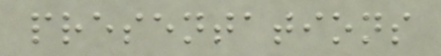presentations
